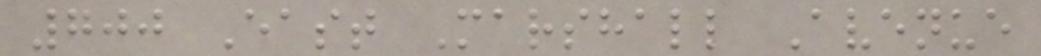700 East Marshall Avenue
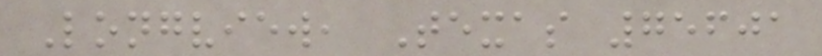Longview, Texas 75601
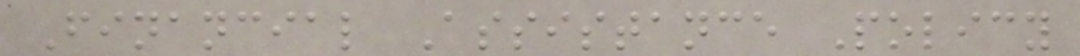Financial Assistance Policy
